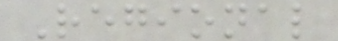Regional
